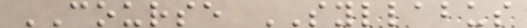COURSE SYLLABUS
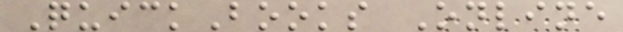QuickBooks Online
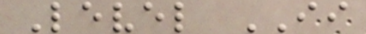Level II
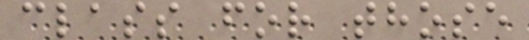class for those
